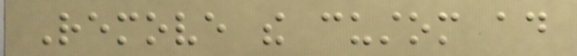Remove the custom ad
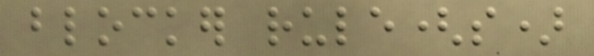blocker rule(s)
